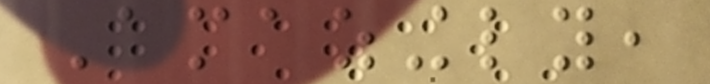Amazingly,
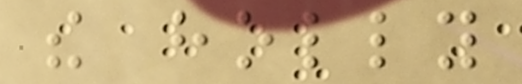the holly
